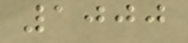1000
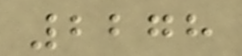2278
